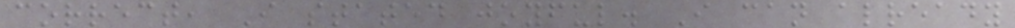correct, I stated joyful. I can already
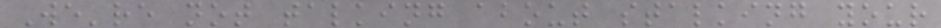We're not talking about stalking your
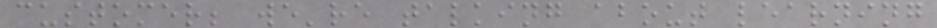customer; we're talking about learning
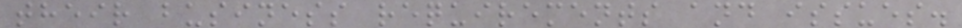their business requirements and issues.
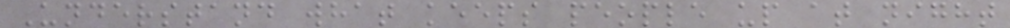Understand what keeps people up at night
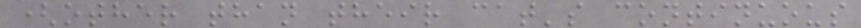(other than their cat's continuous
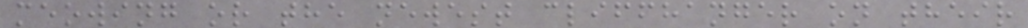meowing or the newest cliffhanger on their
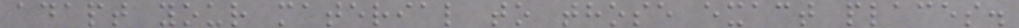adapt your material to those exact places.
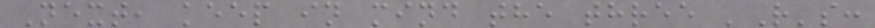Next, keep in mind the three 'R's:
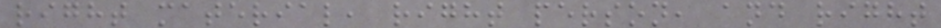right material, right person, and right
